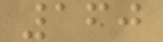160
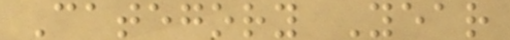Category Year
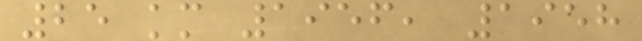25 km 1956, 1958
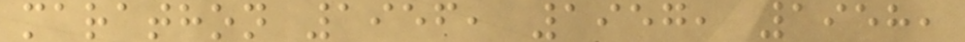marathon 1956, 1957, 1958,
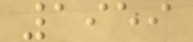1959
